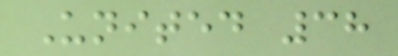United 38
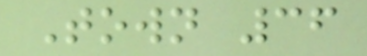Town 36
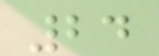24
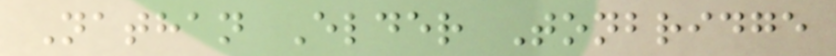Nathan Elder Tonbridge
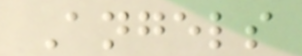Angels
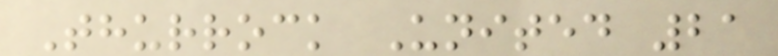Thurrock United 21
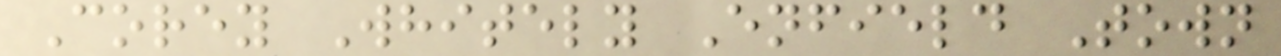Corey Whitely Enfield Town
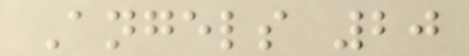Angels 20
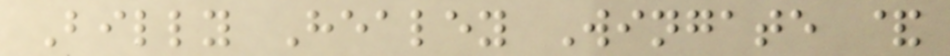Billy Healey Wingate &
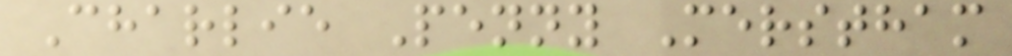Charlie Penny Merstham
